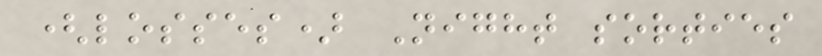(losses) Night sorties
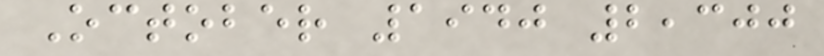October 1940 2,300
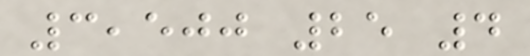3,500 25 4
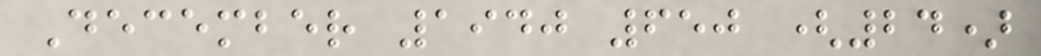December 1940 650 (24)
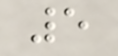5
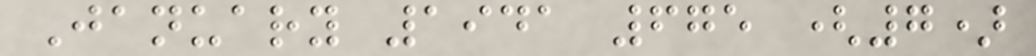January 1941 675 (7)
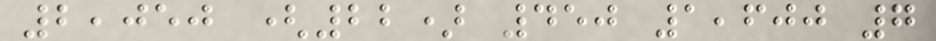2,050 (22) 450 1,600 7
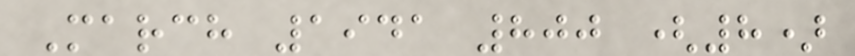March 1941 800 (8)
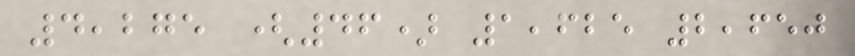4,275 (46) 1,625 2,650
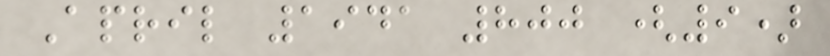April 1941 800 (9)
